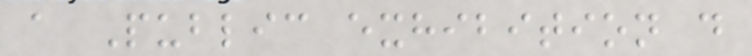a Public exhibition d
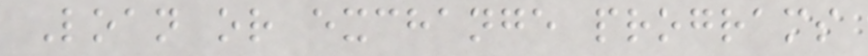Loan or exchange programs
